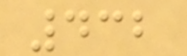432
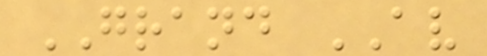GRAND AV
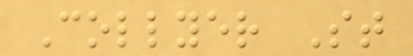Collyer St
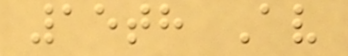15th Av
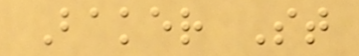Baker St
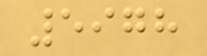5978
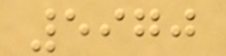5970
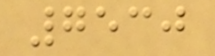7530
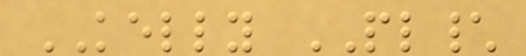KELLY PL\
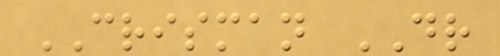CRISMAN DR
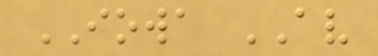IOWA AV
